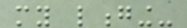my longing-
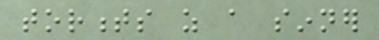torments as a sinner
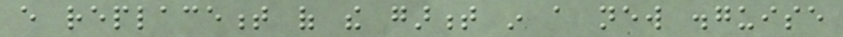every replacement of the garment in a new disguise
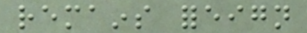remains foreign
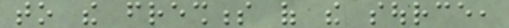to the freshness of the source,
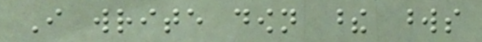I write down these words
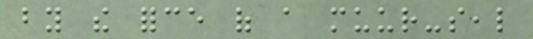by the force of a muur-seal
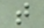that
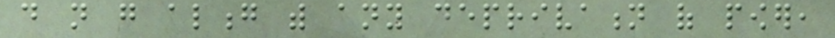do not go along with any deprivation of power,
